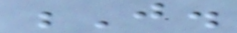J.
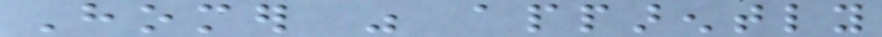Homer was apparently
